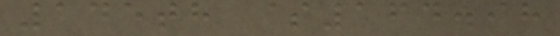145th $164.98
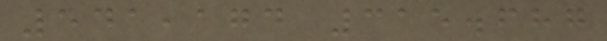541,174 315.687
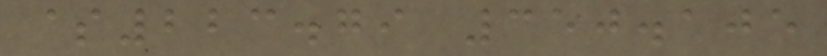$223.79 350.105
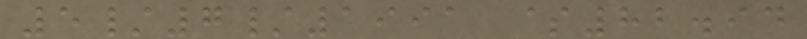5/7/1991 $82.94
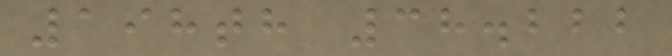198th 38.222
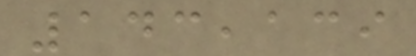143,139
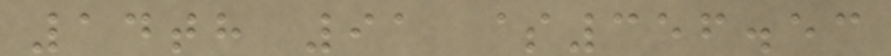14th 91 $356.53
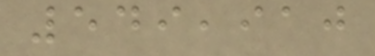549,910
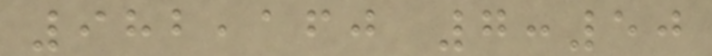982,160 7:50
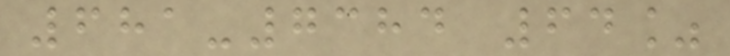681-7384 64%
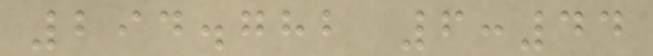294.782 6:44
